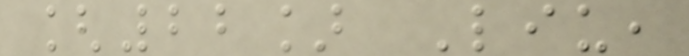[22] Liu,
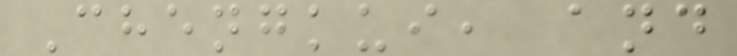Chengkui, and
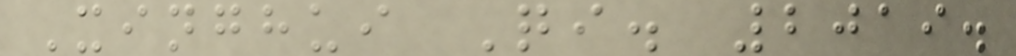Xinghui Qi. 2019.
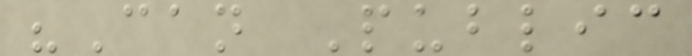"Can Public
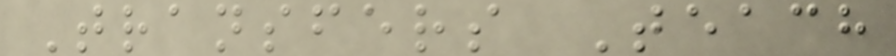Transfers Teach
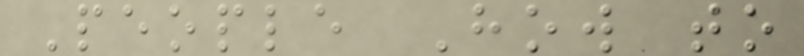People How to
